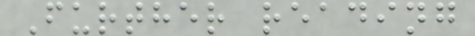Further reading
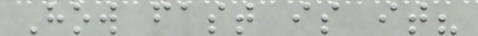How fast is it?
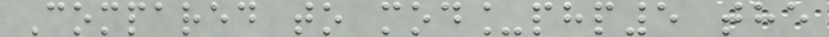Compared to mod_php5 the
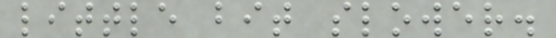little bit slower.
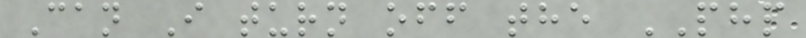Can I turn off the PHP
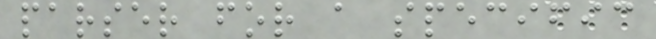parser for a specific
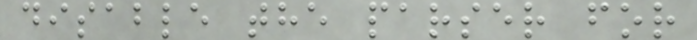disable the parser for
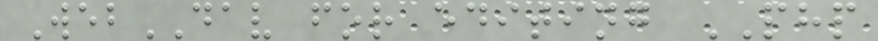WebDAV for editing PHP
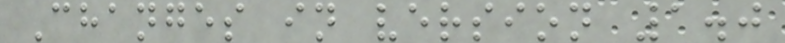Changes in version 1.0
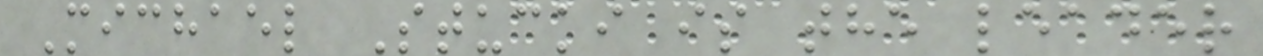Michael Stucki is the leader
